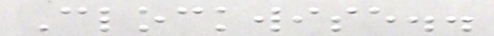Clockwise..
